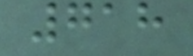718
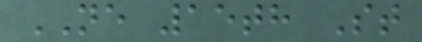NE 15th St
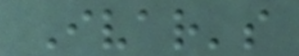Ivar's
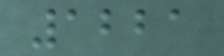1221
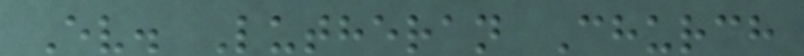Ev. Lutheran Church
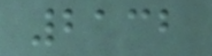2132
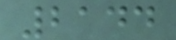2144
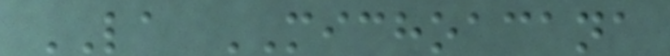LA MICHOACANA
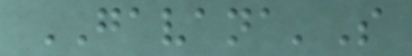GAVANA'S
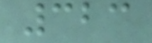323
